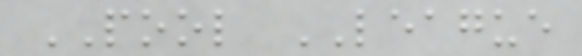POOL LEAGUE
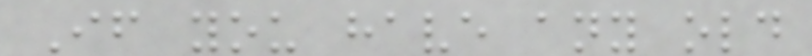If you have any old
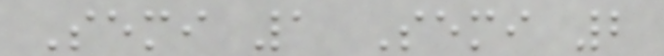Semi 1 Semi 2
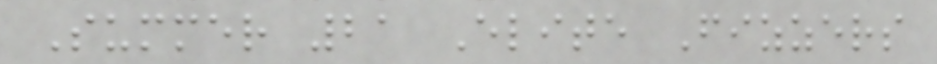Summer 21 Elite Fizzers
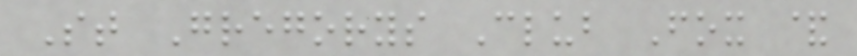St Gregorys Club Fox &
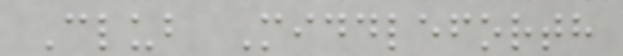Club Middleforth
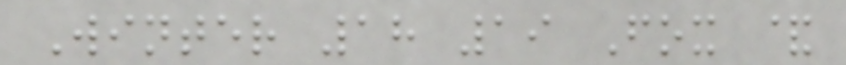Winter 18 19 Fox &
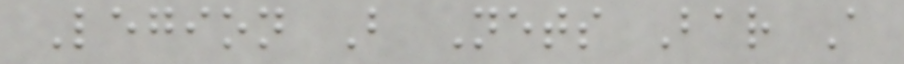Legion B Nets Bar A
